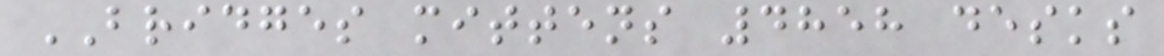BRIDGES mittens 4858 desks
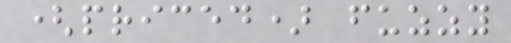(priced) fuzzy
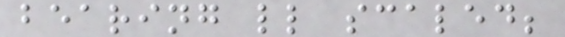bearing ll scaled;
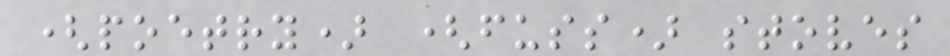(poetry) (fuss) stoves
